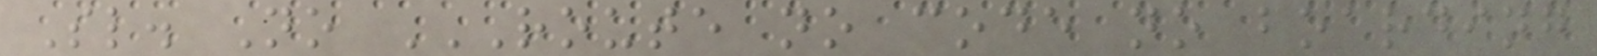Sl. No ROUTE NO CODE NO BOARDING
